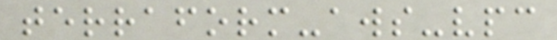terraform-aws-vpc
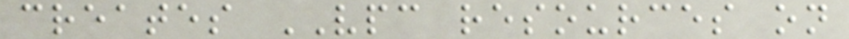creates VPC resources on
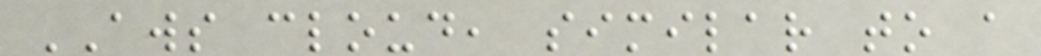AWS cloud, similar to a
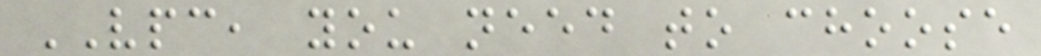VPC, you need to choose
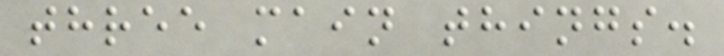three main things.
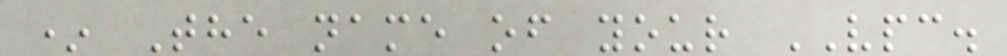* The name of your VPC.
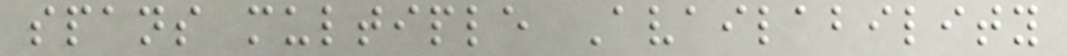spans multiple Availability
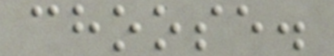choose.
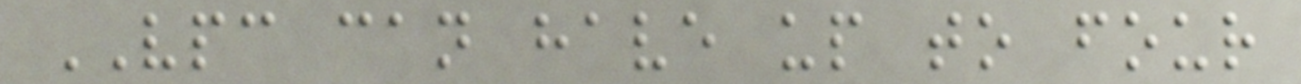VPC can have up to four
